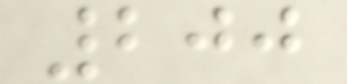200
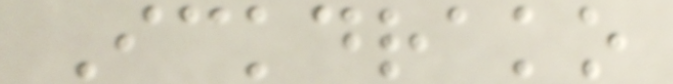Ickdrako
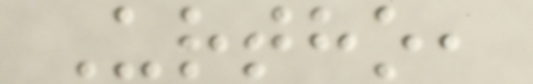Urtho,
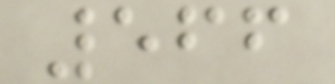566
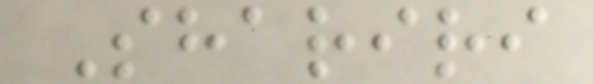Shariri
